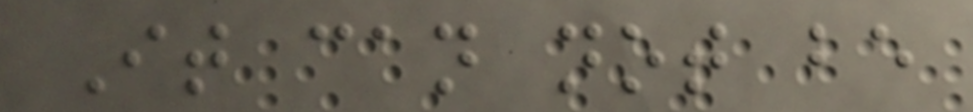It can not be
